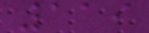119
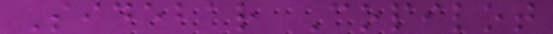Sidebar Copilot
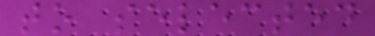to selected
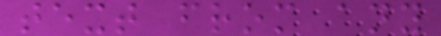text from any
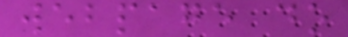webpage do
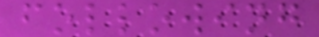following
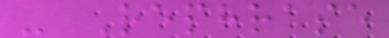- Rephrase
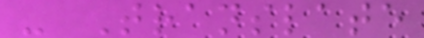- Translate
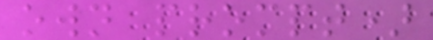own prompt)
